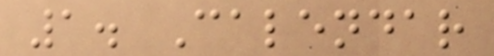1. Calendar
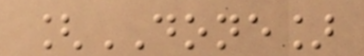[DONE]
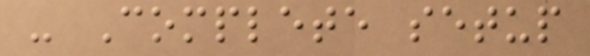- Complete setup
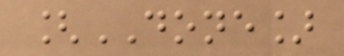[DONE]
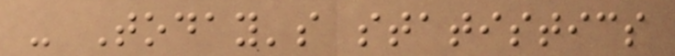- Today's statistics
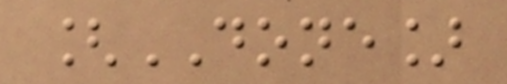[DONE]
